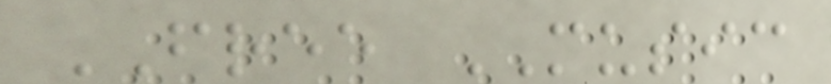FREE MUSIC
